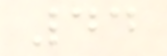44
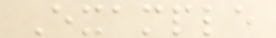Example
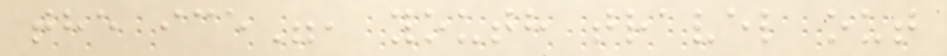the ice", youth travel out
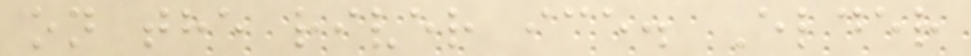on the river ice. Elder
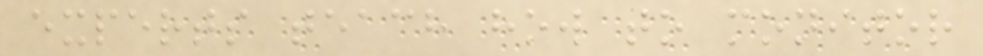experts teach how to monitor
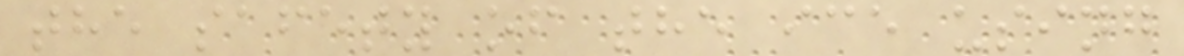the safety of the ice using
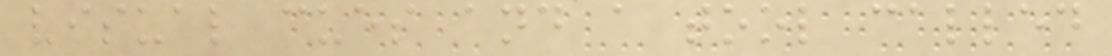visual cues and a tool called
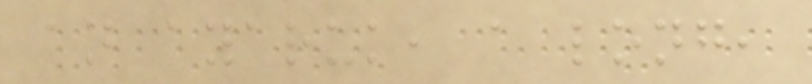an ayaruk, a long,
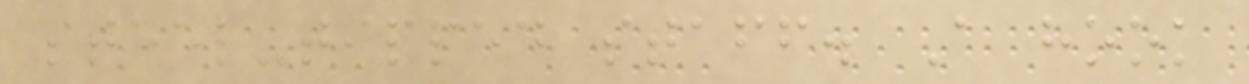steel-tipped staff. A hook
